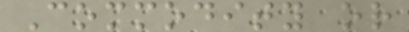Commodity or
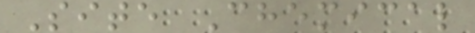Site Chemical
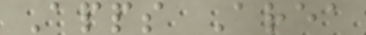Apps Area
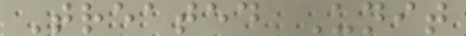Treated Unit
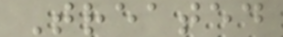Treated
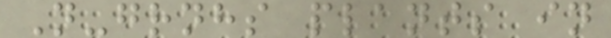N-grnhs plants in
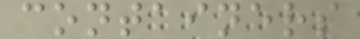containers
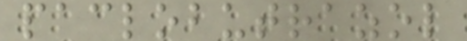paclobutrazol
